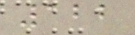122
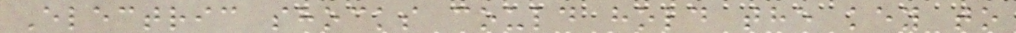Electric shocks could hold the key to
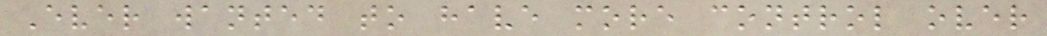Ever wanted to have more control over
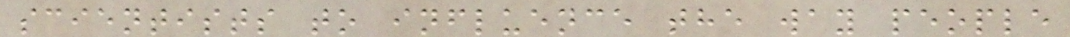scientists to influence the way people
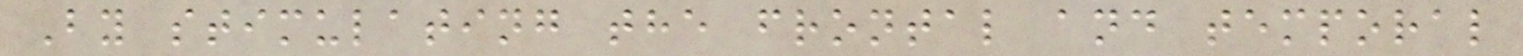By stimulating the frontal and temporal
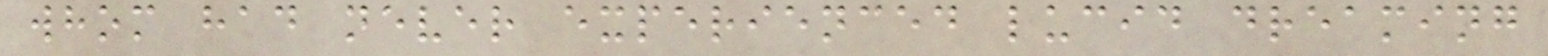whom had never experienced lucid dreaming
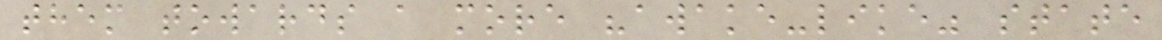them towards a more "awake-like" state
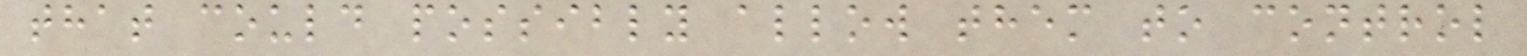that could possibly allow them to control
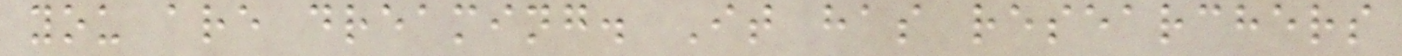you are dreaming. It has researchers
